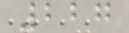227
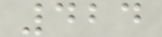424
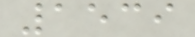1539
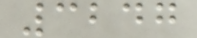3247
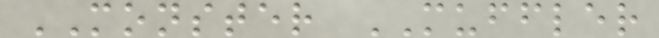MONSTER MUFFLER
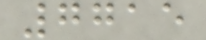7715
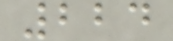224
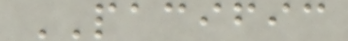PACIFIC
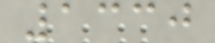1330
